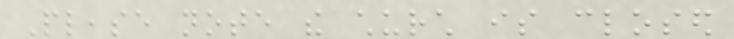Please note the church is closed
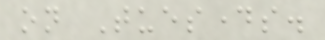on Tuesdays.
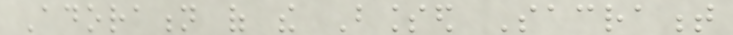Adoration of the Blessed Sacrament
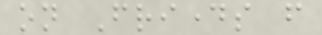on Fridays from
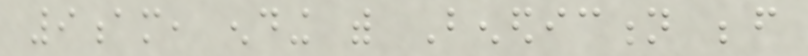9am, ending with Benediction before
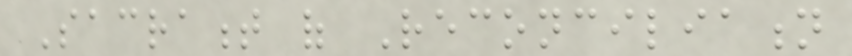Sacrament of Reconciliation
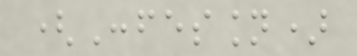(Confession)
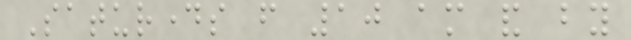Saturdays from 10 am and by
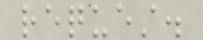request.
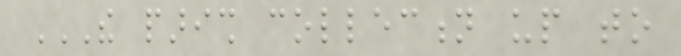THE PARISH COLLECTION UP TO
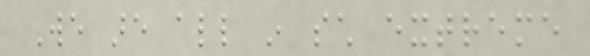We are all in such extreme
